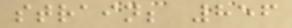strain; 856
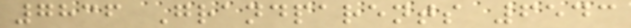7836 Grandparents 6543
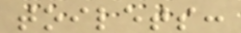toilets:
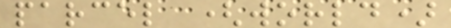parcel (world)
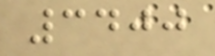3400
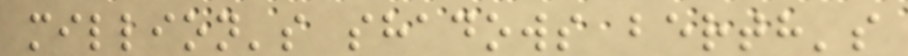million's shadows berth's
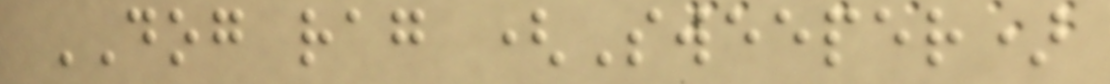DOG rag (Sweeper)
